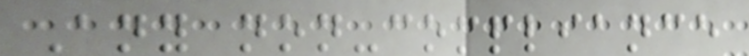Any non-compliance
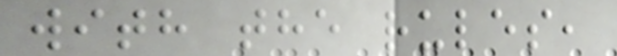with the rules,
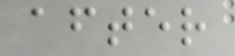after
